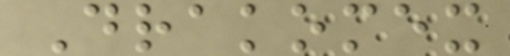Drakomex
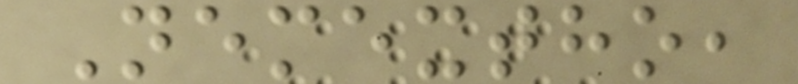Nemextho,
